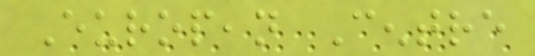European Centre
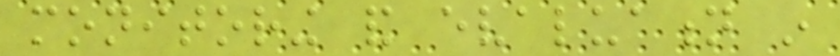monitoring and evaluation in
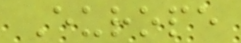Europe
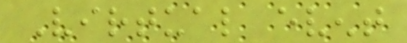Virtual event
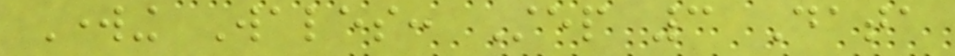Working Wales: Step 3 Data
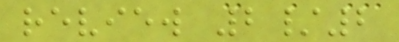review 2/2
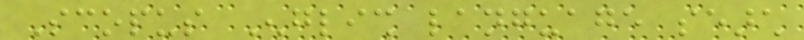Scopus English language search
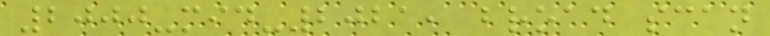2000-mid-2021, broad scan
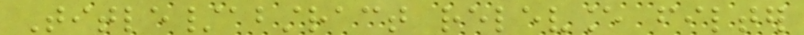Title/abstract relevance filter
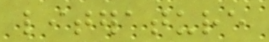literature
